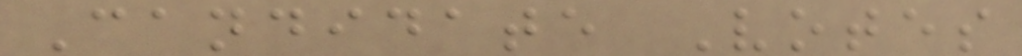Candidate Votes
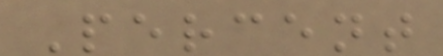Percent
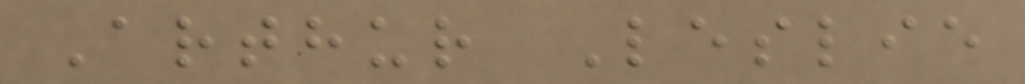Arthur Leslie
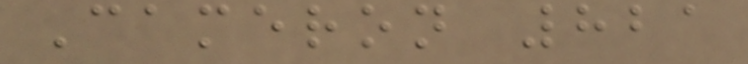Cameron 821
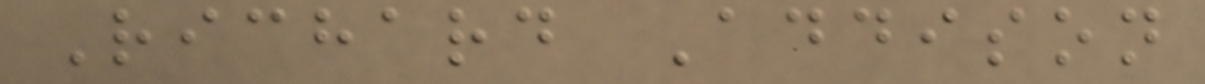Richard Addison
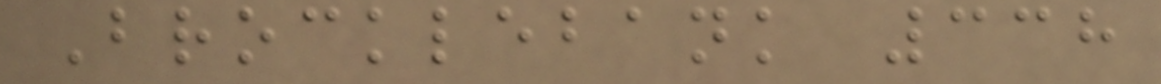Brocklebank 338
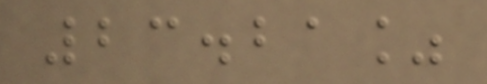23.21%
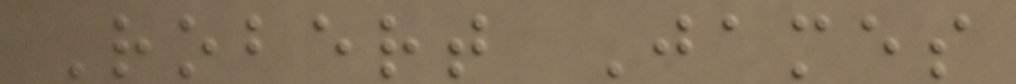Robert James
